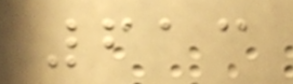613
